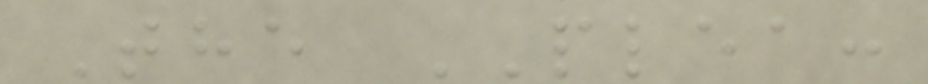The PLEA:
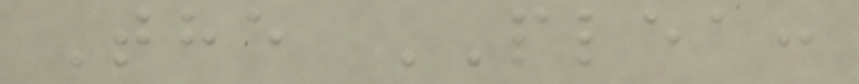The PLEA:
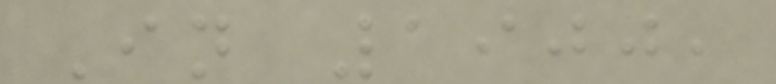In 1900,
